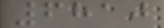6810
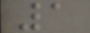1
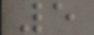5
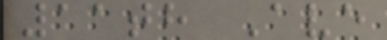11th Ave
